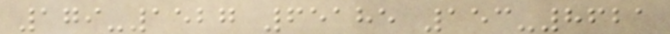179-1527 65185 153-8621
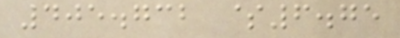405.732 $6.75
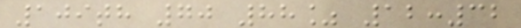109th 70 88% 12:32
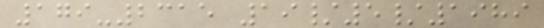179-2315 19/5/1989
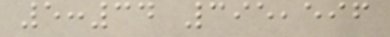5:34 395,596
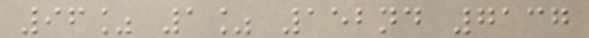96% 1% 152nd 7137
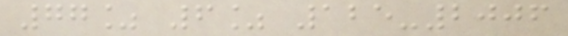77% 6% 125-2006
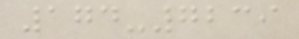174-7239
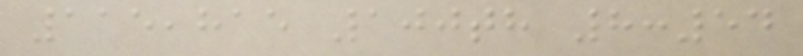115,815 100th 8:54
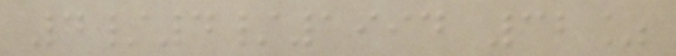4/4/1994 32%
